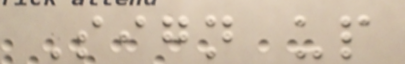Sign up
